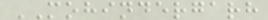MOHINDERGARH
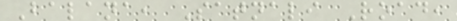Balana, Satnali Road,
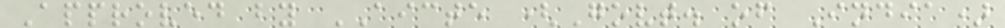Approved by AICTE (Govt. of India)
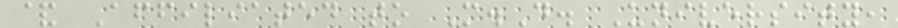& Affiliated to M.D. University,
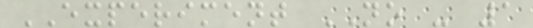EXPERIMENT NO - 1
